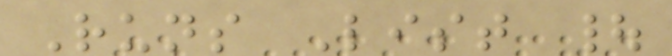Runs List |
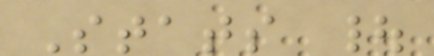Stats |
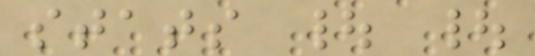stats | |
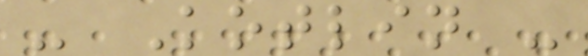- Kotlin -
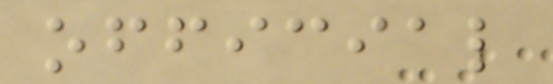official
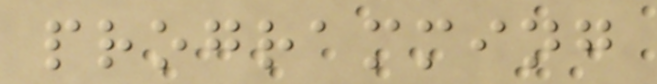programming
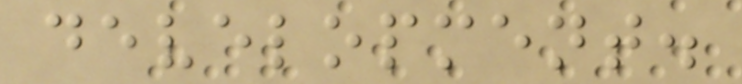development.
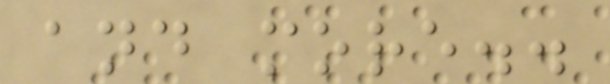and more..
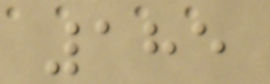185
